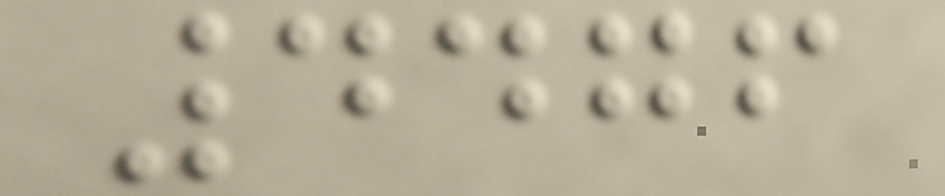4476
